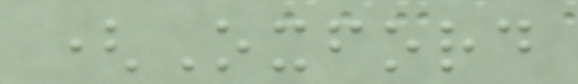(Oxford
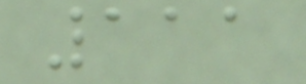111
